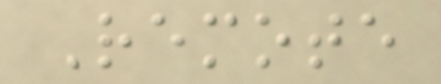Remote
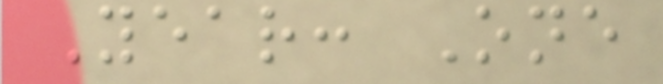Year: One
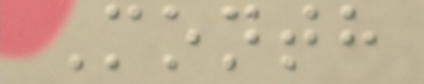Month
